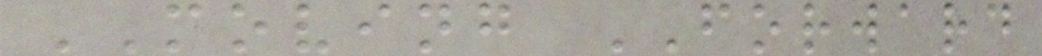MOVING FORWARD
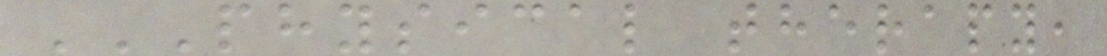PHYSICAL THERAPY,
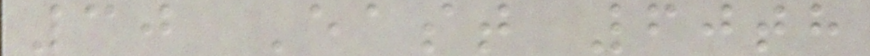30 East 60th
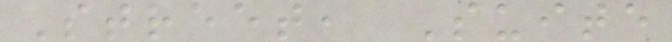Street, Suite
